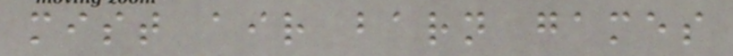mist air barn games
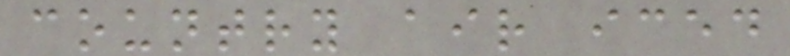country air iced
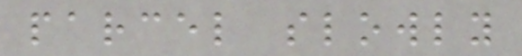parcel slowly
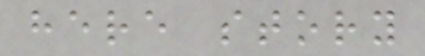here story
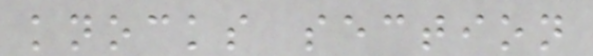knocks section
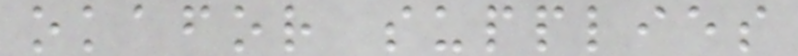okafor supplies
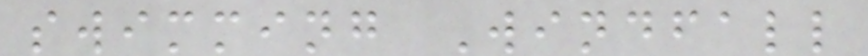swimming Windfall
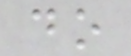do
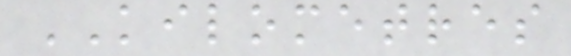KILOMETRES
